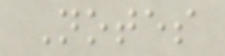Notes
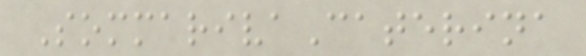SommarivaCaterina
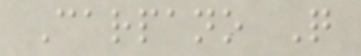Carpano Q
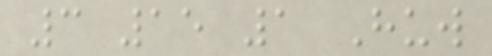3 15 1 Huw
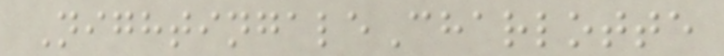NightingaleCharlotte
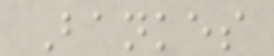Bankes
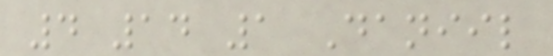4 14 1 Daniil
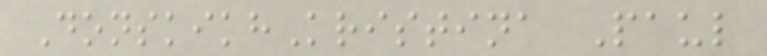DonskikhKristina Paul
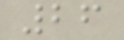26
